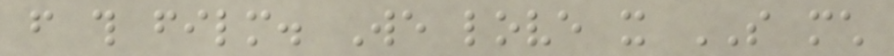from this film. We love it SO much
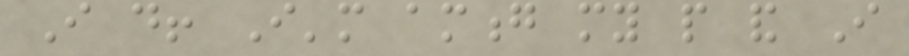I do! I'm among my people and I
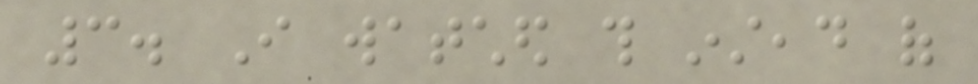3. I watched this instead of
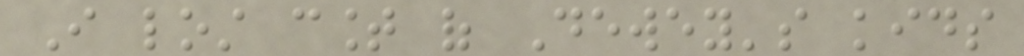I lost count of Dewey's kids
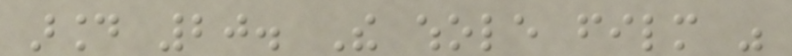around 20. The whole film was
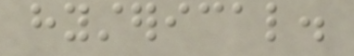hysterical.
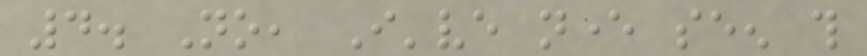4. No, I've never seen this
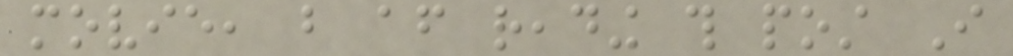movie, but after reading this post I
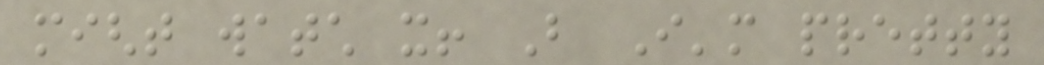might watch it! But I'm pretty
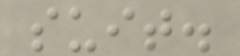suit.
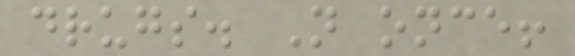drugs. Not once!
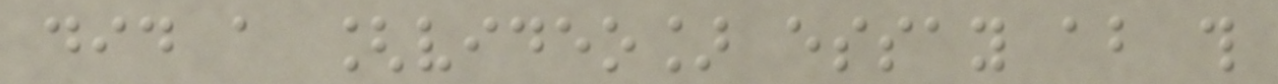did a [video] essay about this
